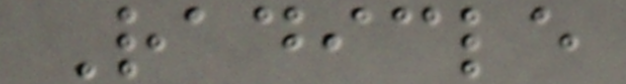Radicle
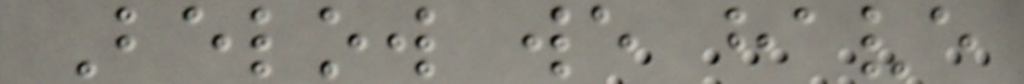Below we have
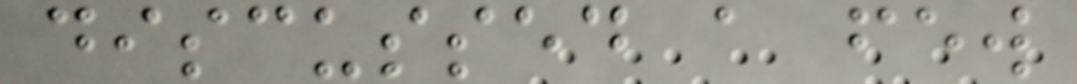discussed a few
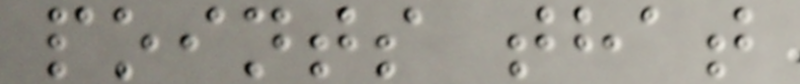points that
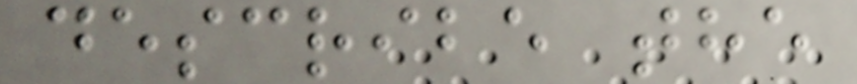describe the
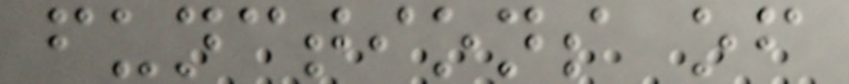functions of
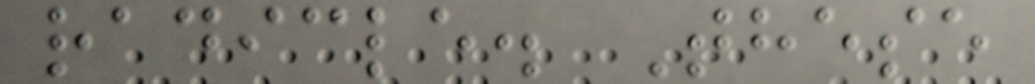radicle. These
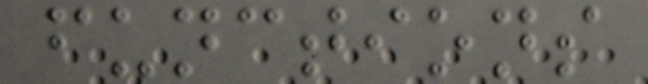functions
